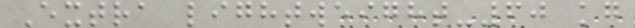Extra lightweight-60 kg
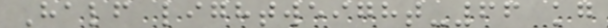Half lightweight-66 kg
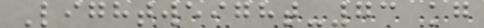Lightweight-73 kg
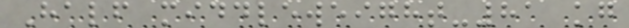Half middleweight-81 kg
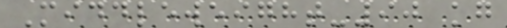Middleweight-90 kg
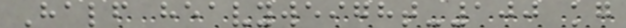Half heavyweight-100 kg
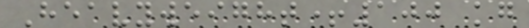Heavyweight+100 kg
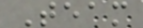Team
